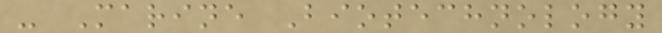- Marine Biotechnology
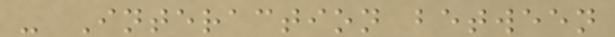- Interaction between
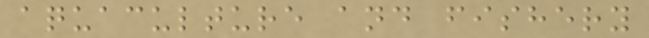aquaculture and fishery
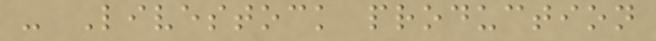- Livestock production
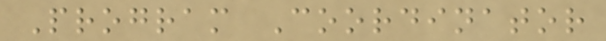Program Coordinator
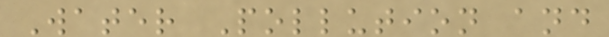Water Pollution and
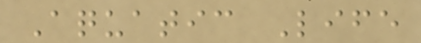Aquatic Life
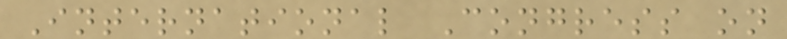International Congress on
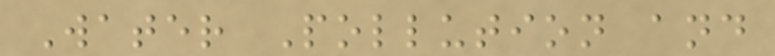Water Pollution and
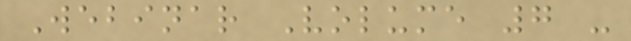Webinar Volume 7 -
